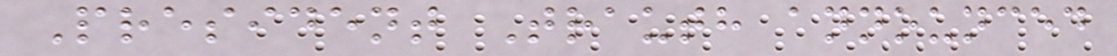President Trauth announced
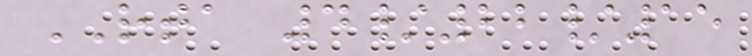RTA 4/22/15
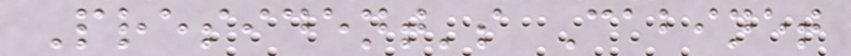President's Cabinet
